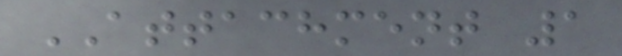ATTACHMENT 1
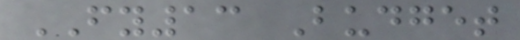FY13 Budget
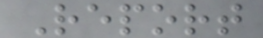Report
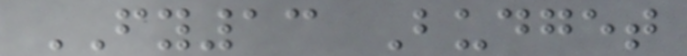FY13 Budget
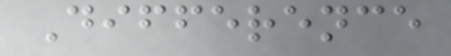Difference
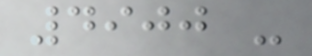4900 -
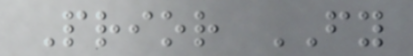Prior FY
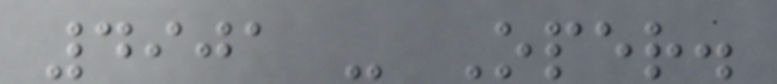4901 - Oper.
